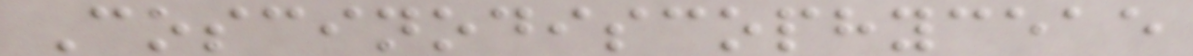Coscinodiscophyceae
